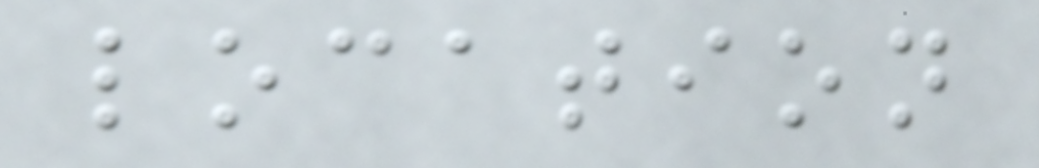location
